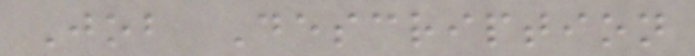Job Description
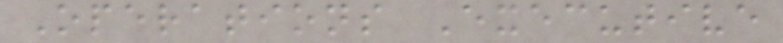Operations Executive
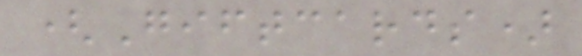(Giftcards)
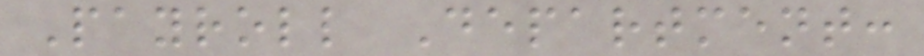Payroll Department:
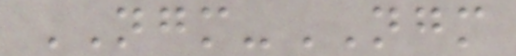NGM-NGM
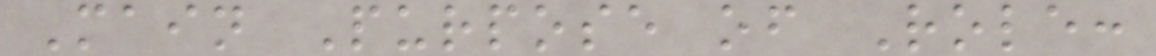Main Purpose of Role:
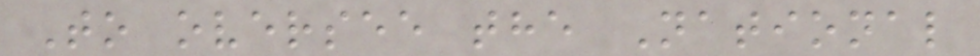To oversee the National
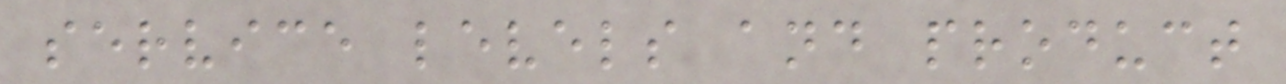service levels and product
